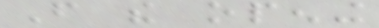From the opening
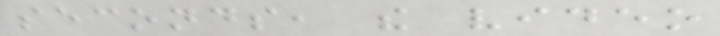seconds, the video
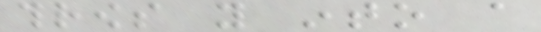throws you into a
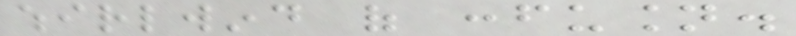whirlwind of confusion.
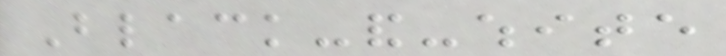Black-and-white
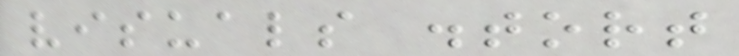visuals distort
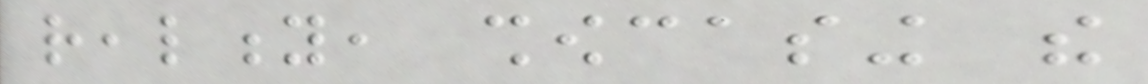reality, showcasing the
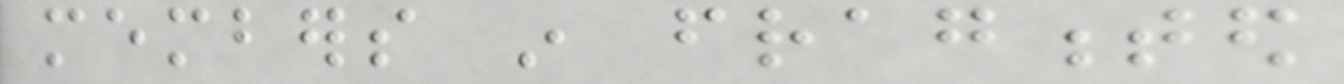members in fragmented
